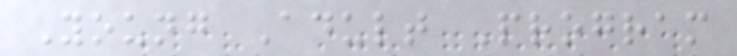Young Adult Program
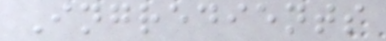Ingredients
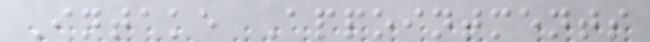Intake Appointments
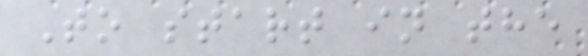To start in the
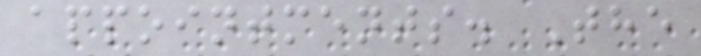appointments. The
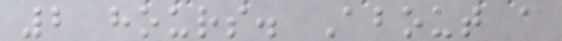2 hours. About a
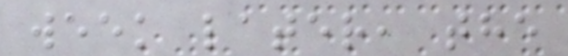week later, the
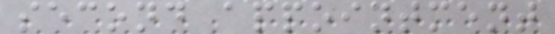second appointment
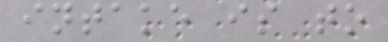intake is to
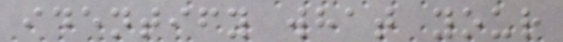identify what your
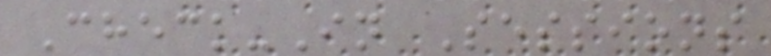Check-In Sessions
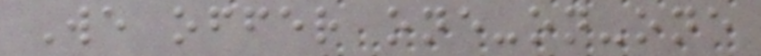We offer one-on-one
